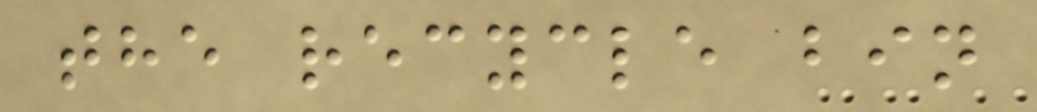the recycle bin
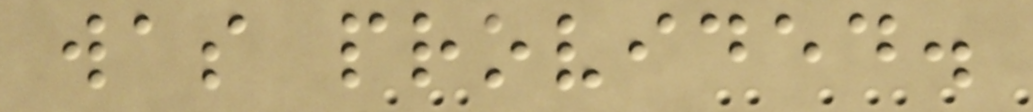was provided.
